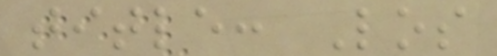title: Los
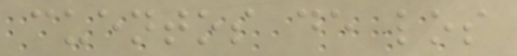cuentos de los
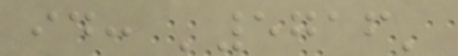id: '5716'
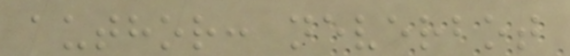author: neverbot
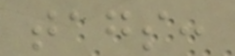tags:
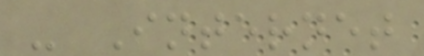- Internet
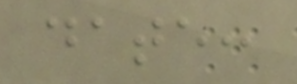date:
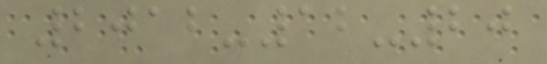2012-12-20
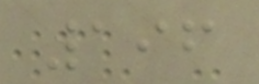196
